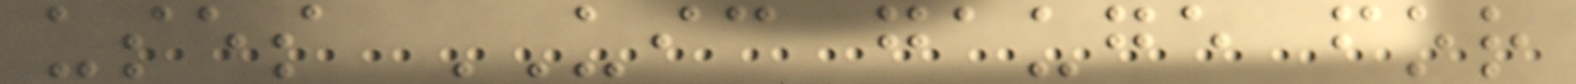uses UIC gauge for
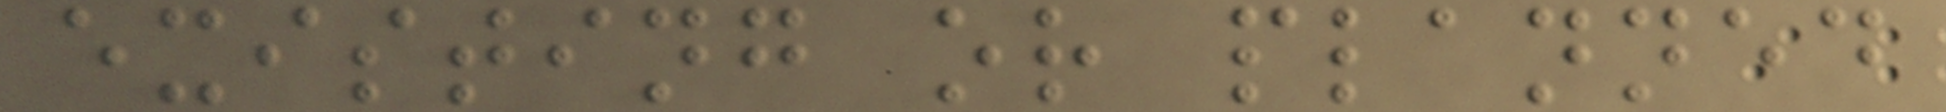existing or planned
